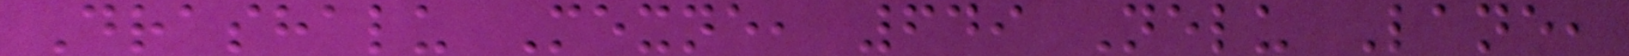Drashalu Mexne, 649 Nelu Lane,
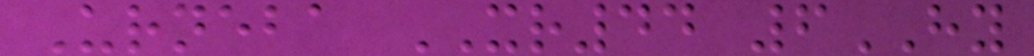Urneba XR44 6HY
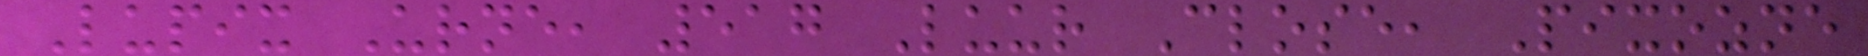Lupix Urne, 517 Luur Close, Pixozne
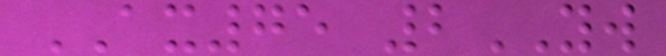AX75 2YW
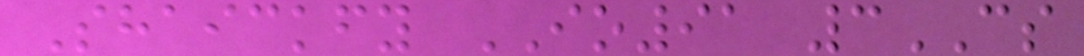Shaickfy IO91 3CS
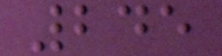245
